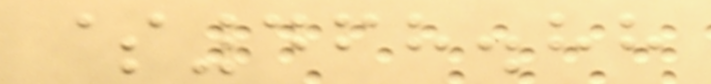$468.88
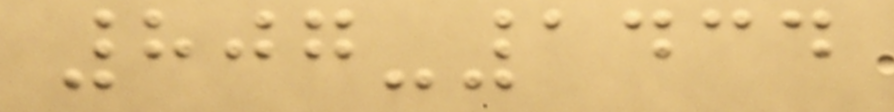807-1434
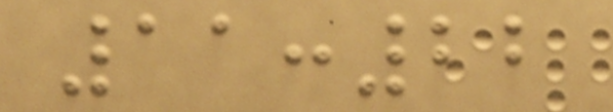11:22
